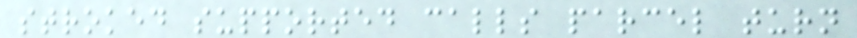stroked supported calls parcel turn
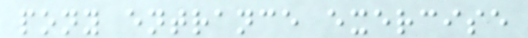pony entrance exercise
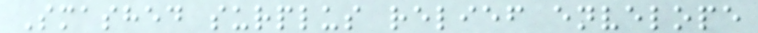Smashed surplus relief envelope
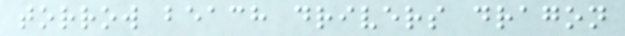torrow beach drivers dragon
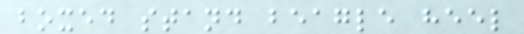boxed stand beagle heel
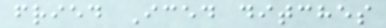fried Iced ditches
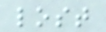lost
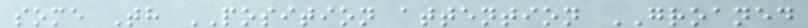some Th POSITION attention GROANED
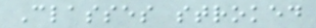Classes stroked
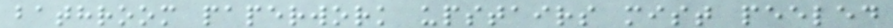bathroom paperwork upstairs mist peeled
